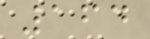164
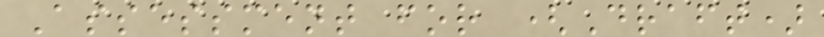Assessment for (Draft)
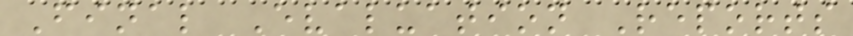Final Evaluation Reports
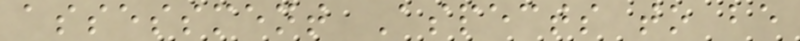assessment Aspects to be
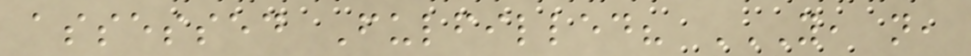assessed Fulfilled? Y, N,
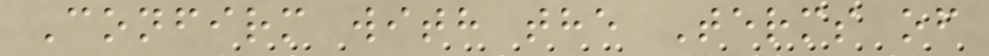Confirm with the Terms of
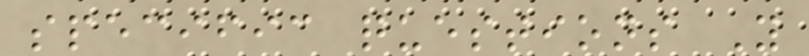specific questions Y
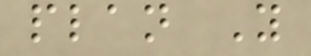plan Y
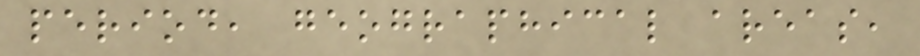period, geographical areas,
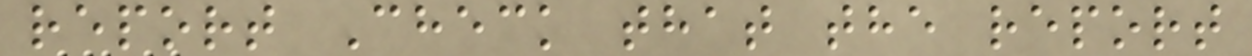report Check that the report
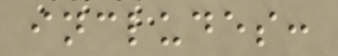includes:
